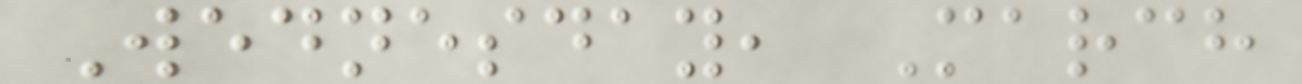Wednesday, March
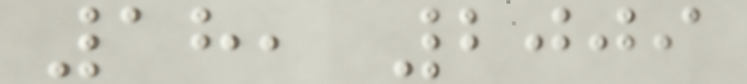18, 2009
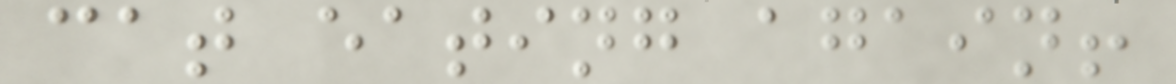cat eating again!
